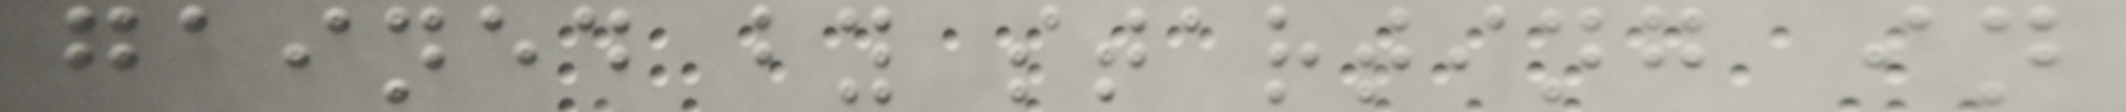gained by starting in
